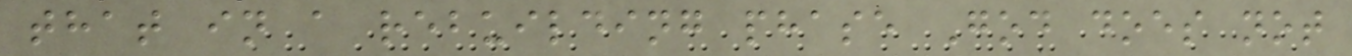that in a rebuilding phase God does not
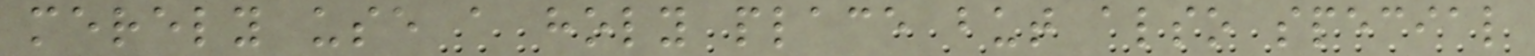merely use a holy place but also special
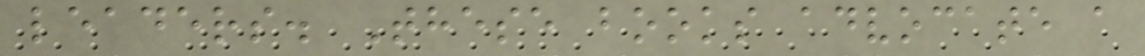leaders. These books advocate a
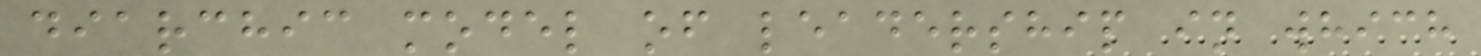diarchic model of leadership in which
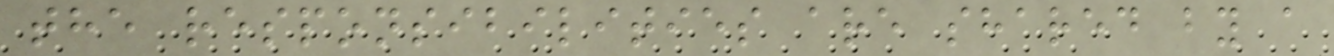the responsibilities are shared by a
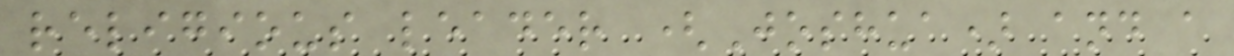religious leader (Joshua) and a
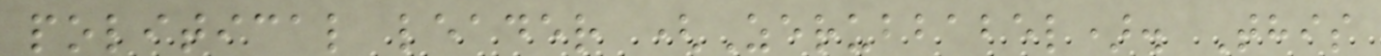political leader (Zerubbabel). This
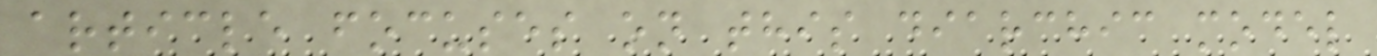article focuses on this diarchic model
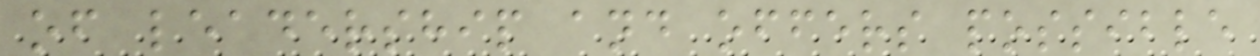of leadership and offers possible
